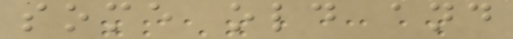some old and
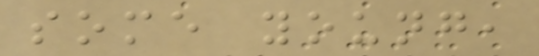some young,
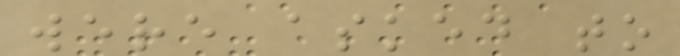were asked to
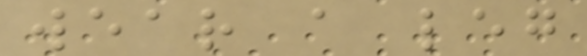wear a leg
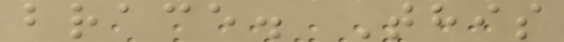brace. This
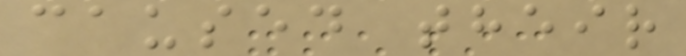caused their
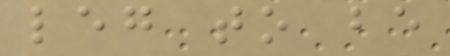leg to be
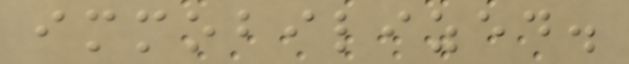immobilized.
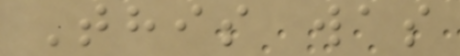This was
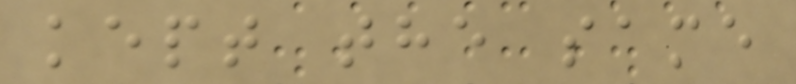kept the same
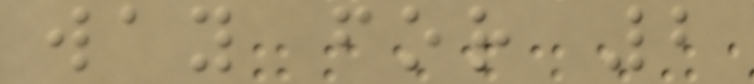way for 2
